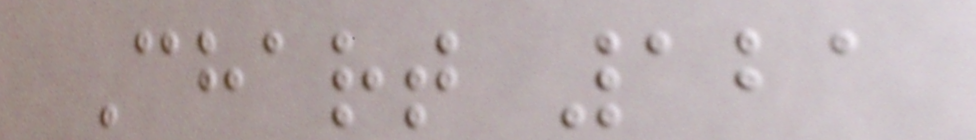Chart 121
